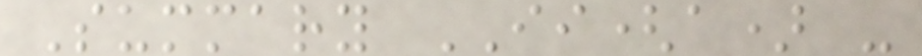Summary II(a) -
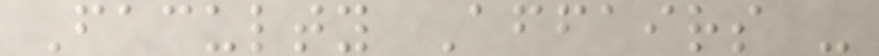Faculty Affairs -
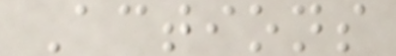Actions
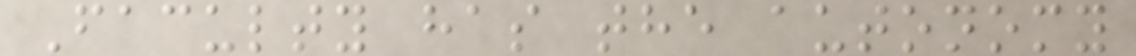Faculty has the autonomy
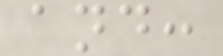and:
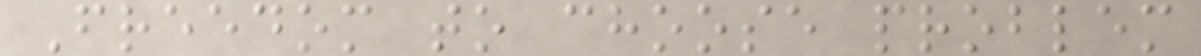Freedom to choose problem
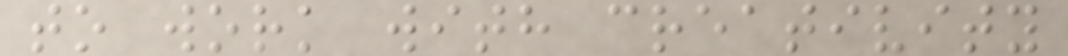to work with creativity
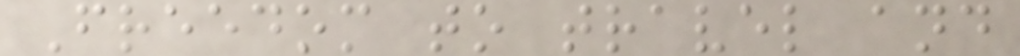Freedom to travel and
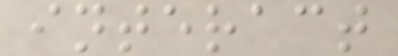interact
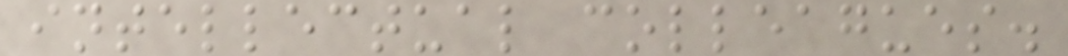intellectual colleagues.
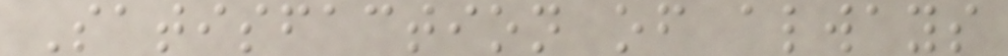Satisfaction of always
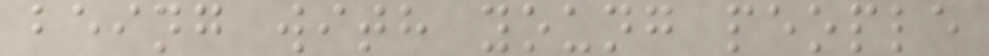being with young people
